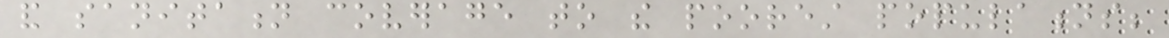and sanitation coverage to the poorest populations;
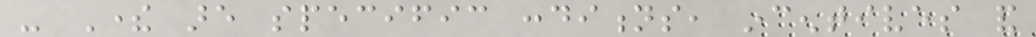- There are specific conditions, incentives and
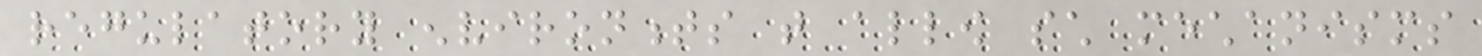regulatory environments that allow such mechanisms
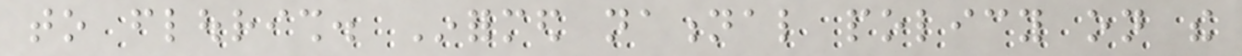to flourish. Informed national policy on the
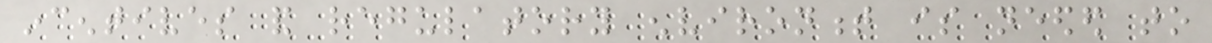incentives and regulatory environment is needed to
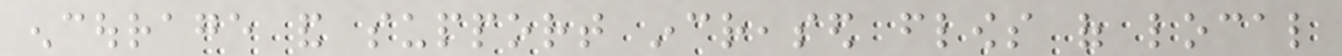encourage and support increased flows of local
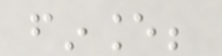finance;
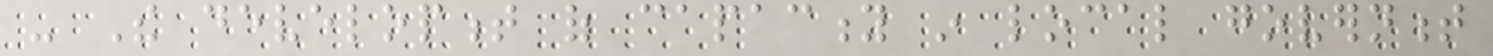- The development of capacity in local government
